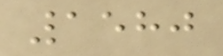1580
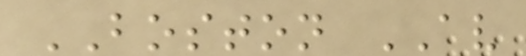BOSTON AV
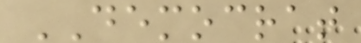DEMOCRAT
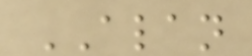ALAN
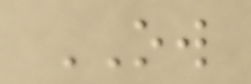OW
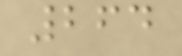264
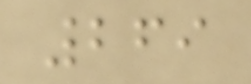269
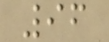96
